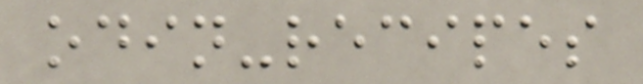odin-recipes
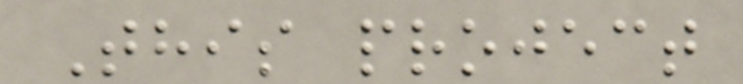This project
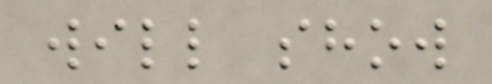will show
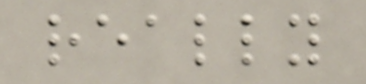really
